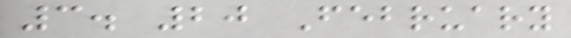3. 20 February
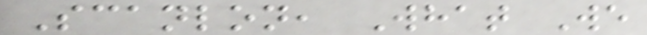Scanlon, What We
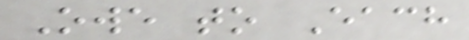Owe to Each
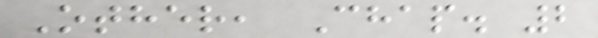Other, Chap. 2
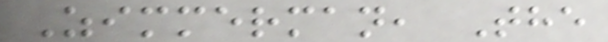Zimmerman, The
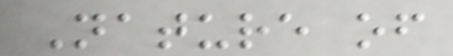Nature of
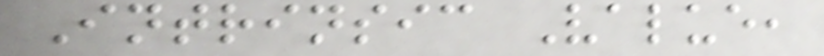Intrinsic Value,
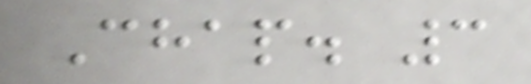Chap. 3
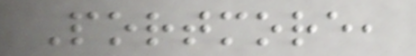Portmore,
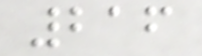216
